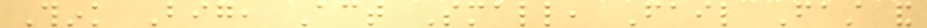Think Big, Act Small, Fail Fast and
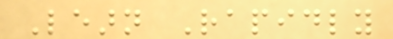Learn Rapidly
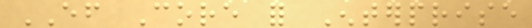EF Core for Enterprise
